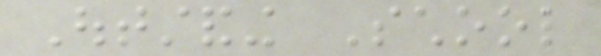Outstanding School
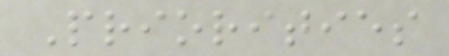Priorities
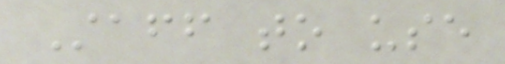Staff to use
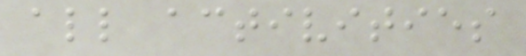all activities
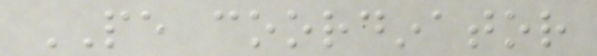PE coordinator
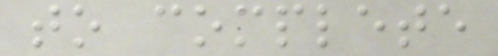to complete
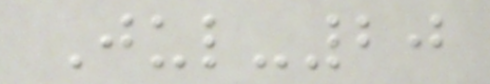Jul-20
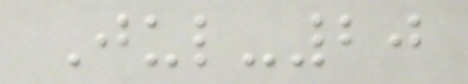Jul-20
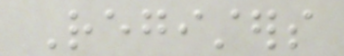Registers
